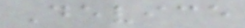Device
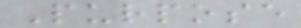Purpose
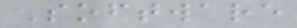Software
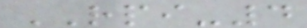RPI-4
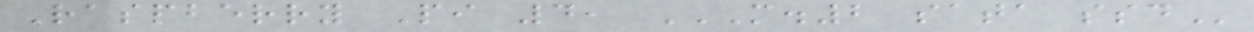Raspberry Pi 4, M.2 SATA SSD
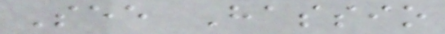See Hassio
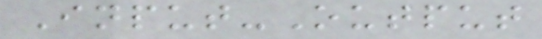Input-Output
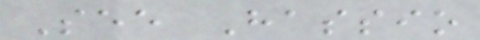See Hassio
